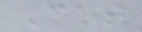Cat
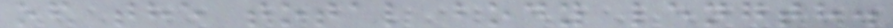of the total body length.
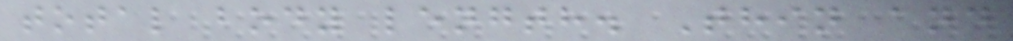total body length. Thin and
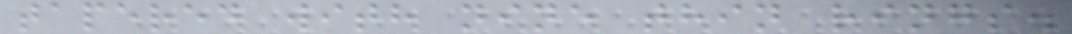tapered with nine thin rings.
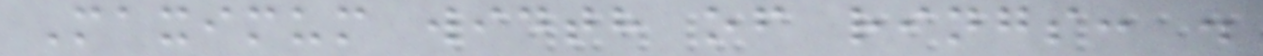Maximum width of rings: .
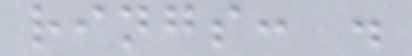rings: .
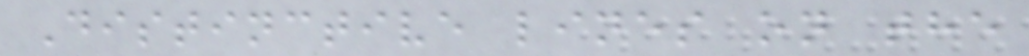Distinctive lines on the
